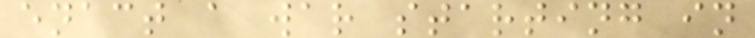enact a war starting in
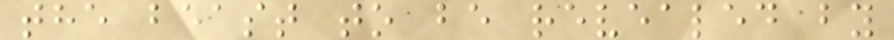the beast to be revealed by
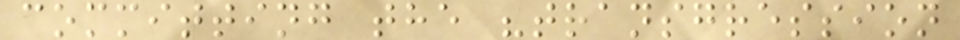committing the "transgression
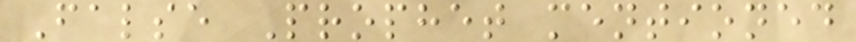False Prophet mentioned
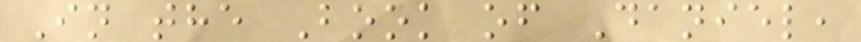In the Book of Daniel,
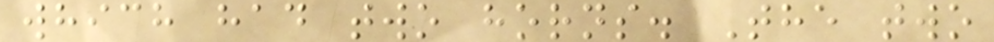which had two horns. The two
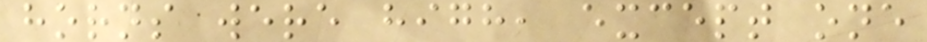horns were high, except one
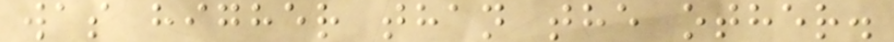was higher than the other.
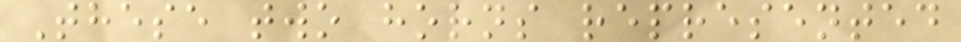These two horns represented
